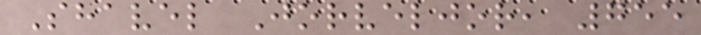Shavel Jorveljor, 755
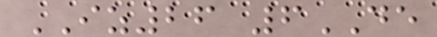IZ26 6DE
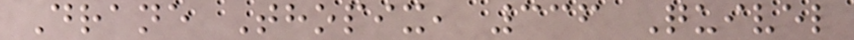Drane Thopix, 336 Quivel
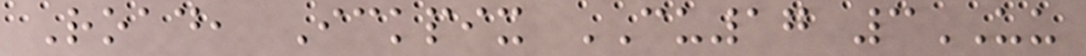Road, Ickpix CU17 3UU
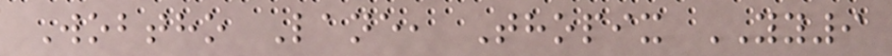Wobtho Lane, Thopix YY9
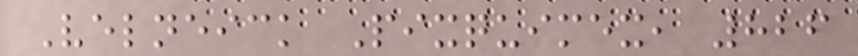Velneick Pixquimex, 826
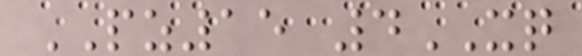PZ15 4XQ
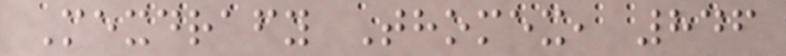Mexdrafy Thomex, 846
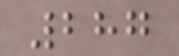287
